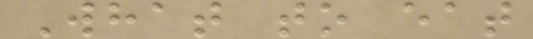What to eat
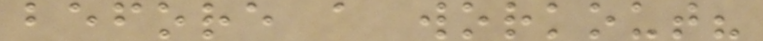before a workout?
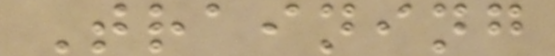Training
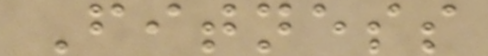Fitness
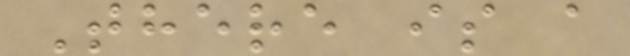There is a
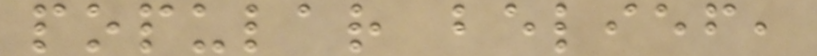popular belief,
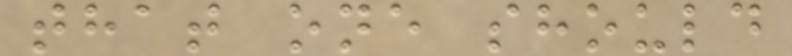that one should
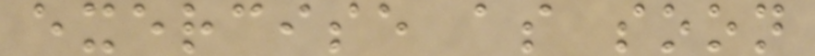exercise as soon
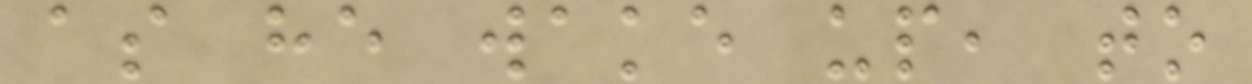as he wake up, to
